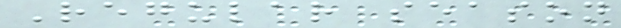Regular season
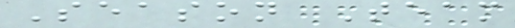Season Team
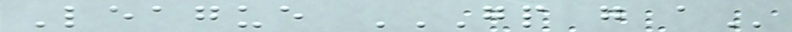League GP G A
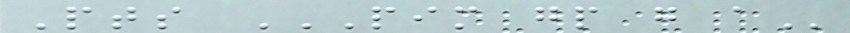Pts PIM GP G A
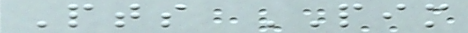Pts PIM
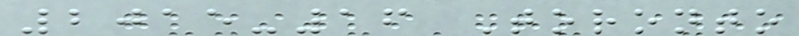2015-16 Toronto
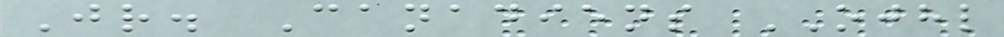Jr. Canadiens OJHL
